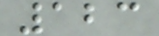123
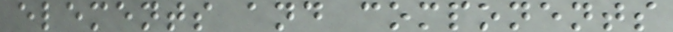elements and components
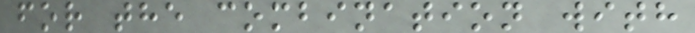for the combination with
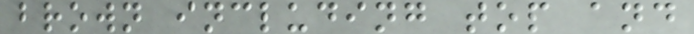brown including top and
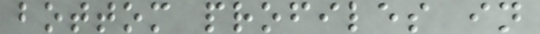bottom profiles in
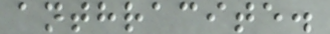anthracite.
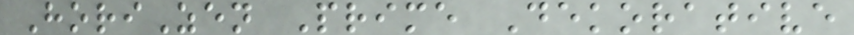HoriZen Prime Dekorative
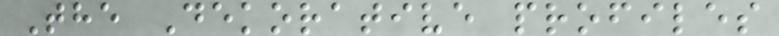The Dekorative profiles
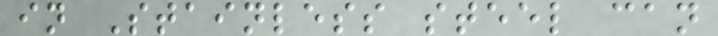in Stainless steel can
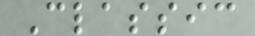Classic
